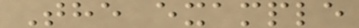The example
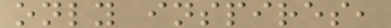only inspires,
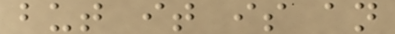but it is an
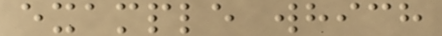example which
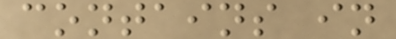contains in
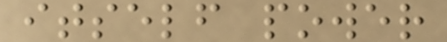itself power
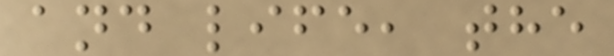and life, the
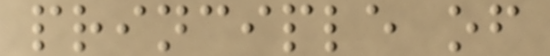principle of
